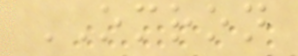OMRON
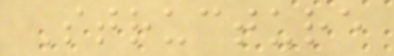Structure
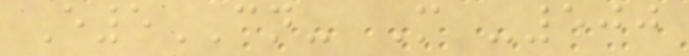E5CN- M -500
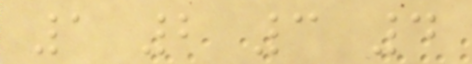1 2 3 4
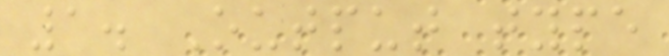1. Output type
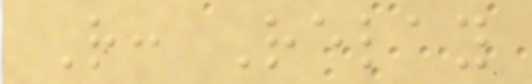R: Relay
